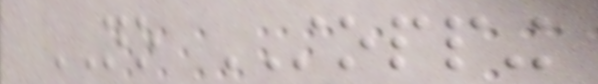NO STOPPING
